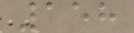158
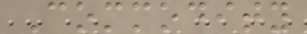Commodity
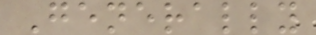Generally
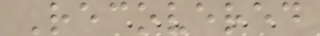Recovered
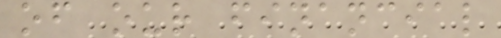of our financial
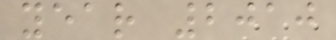year 2010
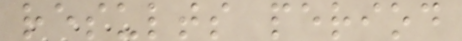results period
